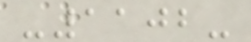-1102-
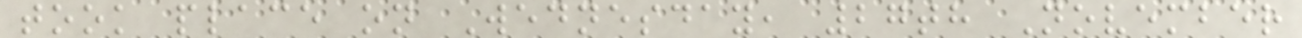took place on Wednesday, 27th November
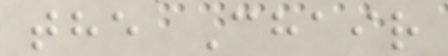the Chair
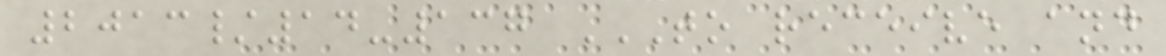2013/14-137 TO RECEIVE AND
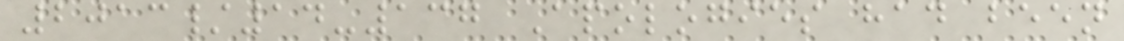2013/14-137 Apologies had been
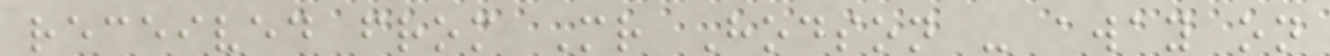received from Mr Hodson - away on
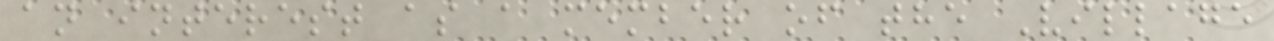an interest as a member of the Village
